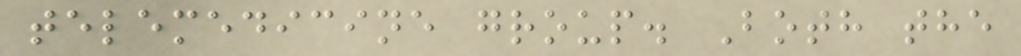telemedicine group. Both the
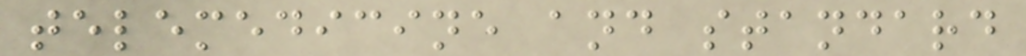telemedicine and standard
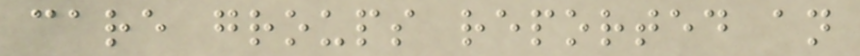care groups reported an
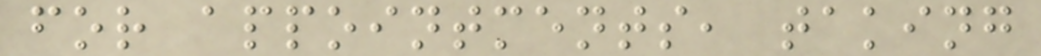for appointments, taking
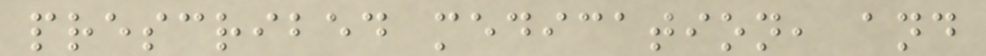prescribed medication, and
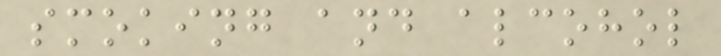smoking and alcohol
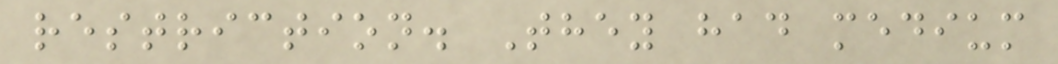restriction. They had medium
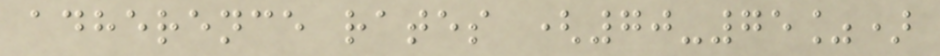adherence rates (70-75%)
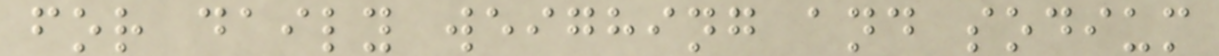for daily weighing and sodium
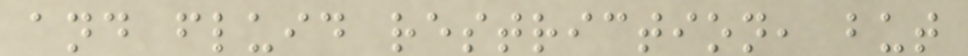and fluid restriction, but
